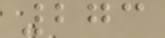273
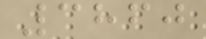3860
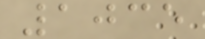1035
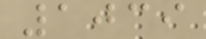1039
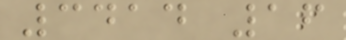3414 16
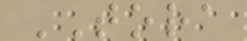TORA
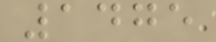1475
